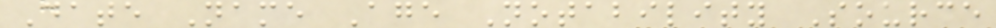Date Name Age Notability Source
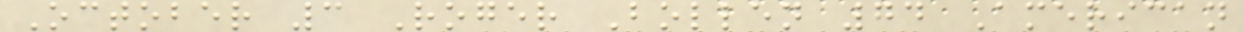October 3 Roger Bollen 74 American
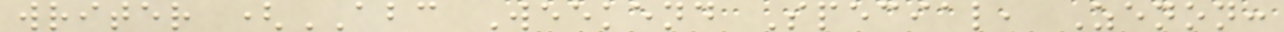writer (ABC Weekend Special, Zenon:
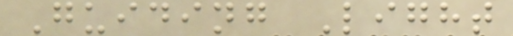Guiding Light
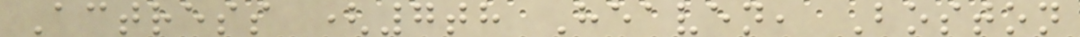Actress (7th Heaven, Boston
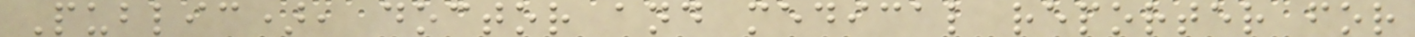Public), doctor and medical reporter for
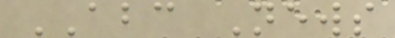ABC News
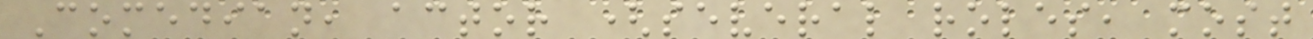Comedian, actor (several roles, most
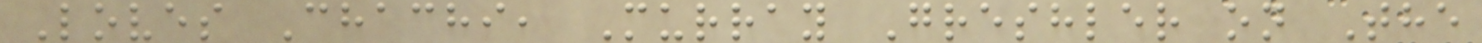Loves Chachi, Murray Greshler on The
